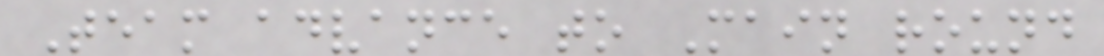Team advance to Main round
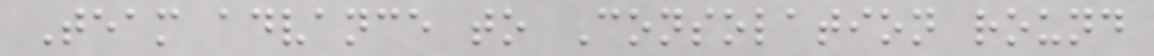Team advance to Consolation round
